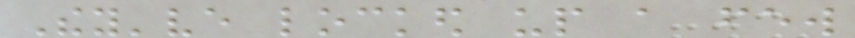They've locked up a few
